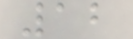12
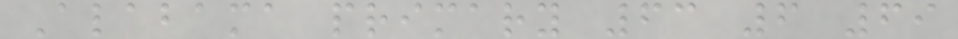Alabama primary 63 6 69
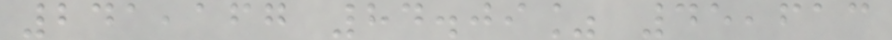241,167 84.09% 45,613
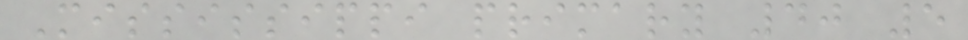Mississippi primary 40 5
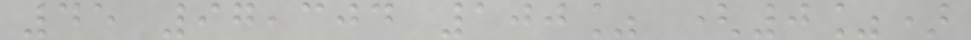45 97,304 100% (0%)
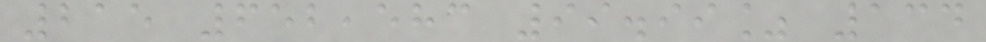215 652,583 99.99% 134
